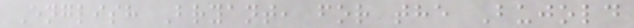English Bryant, for the Bujold
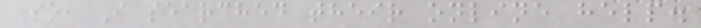So, I searched their online help.
